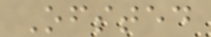Ofsted
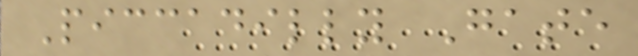Piccadilly Gate
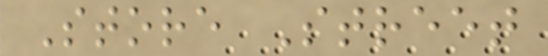Store Street
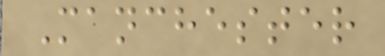Manchester
